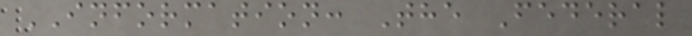INFORMATION: The Federal
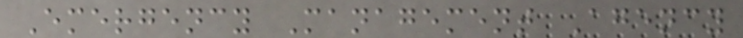Emergency Management Agency
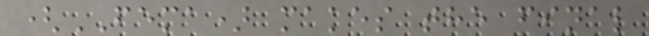(FEMA) makes the final
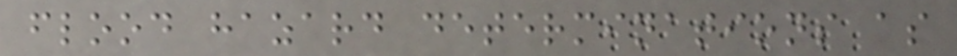flood hazard determinations as
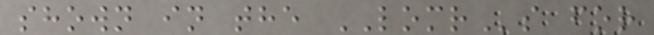shown in the LOMRs for
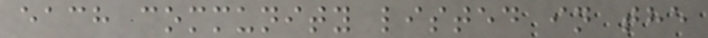each community listed in the
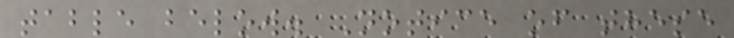table below. Notice of these
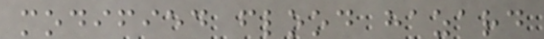modified flood hazard
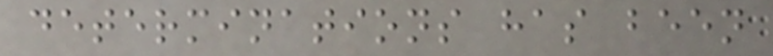determinations has been
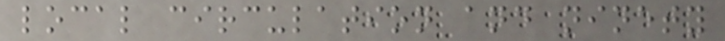local circulation and ninety
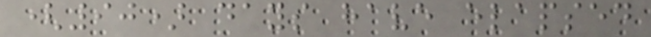(90) days have elapsed
